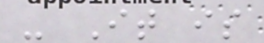- It is
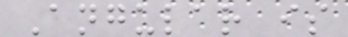Angular is
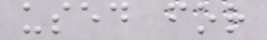used for
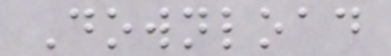Download
